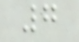7
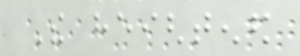The heightened
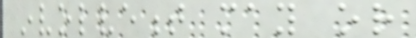involvement may or
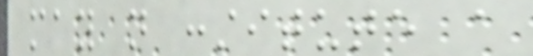may not constitute a
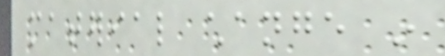material change in
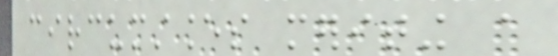circumstances meriting a
